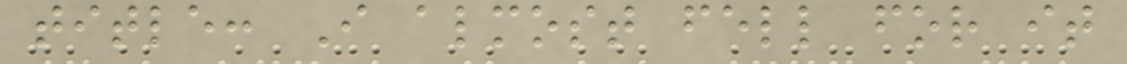title: I almost fell for it
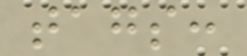tags:
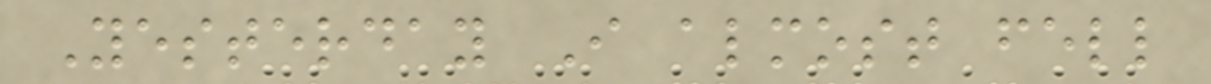Yesterday I almost fell
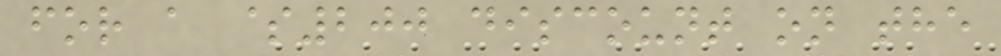for a $200 discount on the
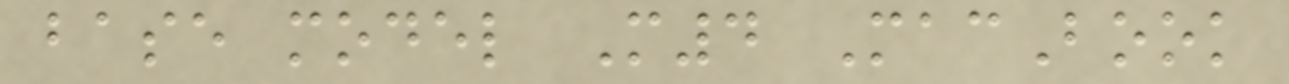base model M4 MacBook
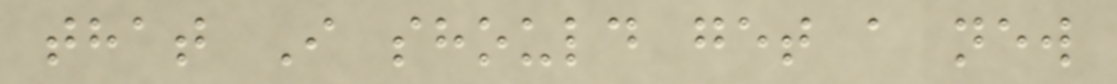that I should get a new
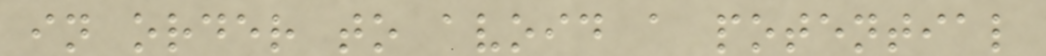in order to avoid a potential
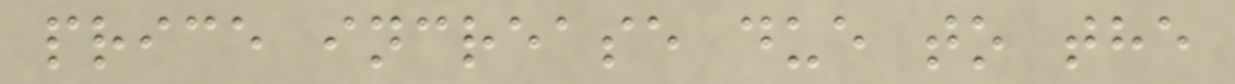price increase due to the
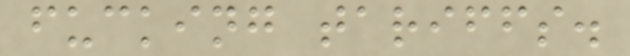fucking tariffs.
